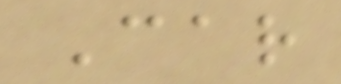Car
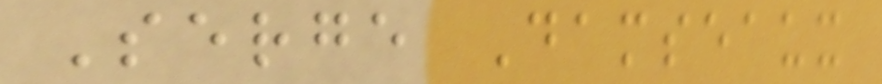Serge Damseaux
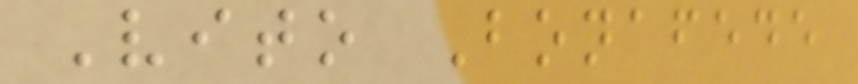Vito Bonafede
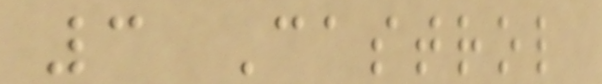3 Castrol
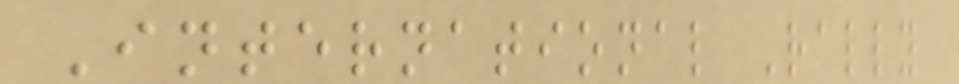International Rally
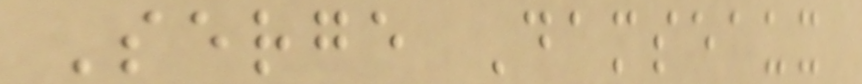Serge Damseaux
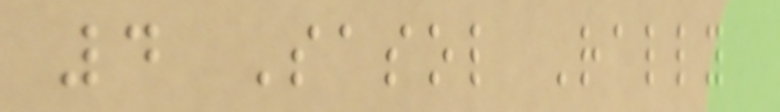4 Sasol Rally
